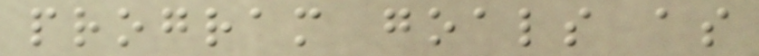program goals as
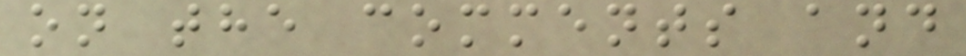on the comments and
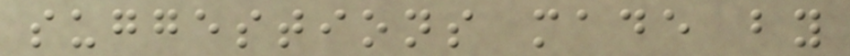suggestions made by
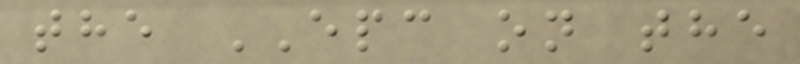the EPC on the
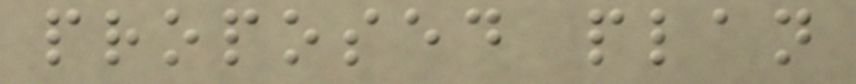proposed plan
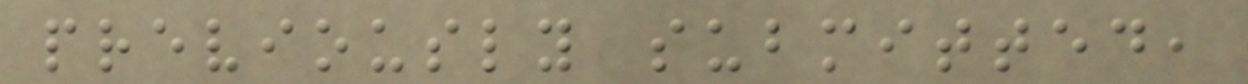previously submitted,
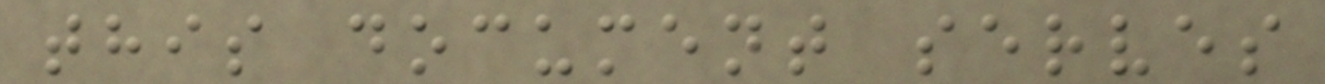this document serves
